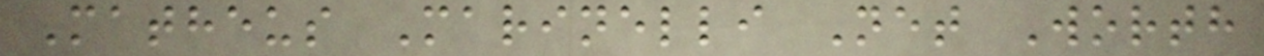Matheus Marinelli Net Worth
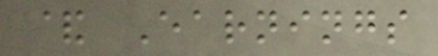& Earnings
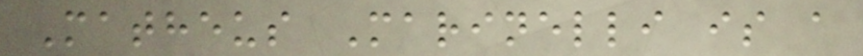Matheus Marinelli is a
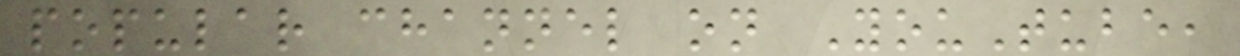popular channel on YouTube,
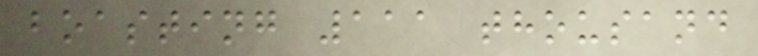boasting 111 thousand
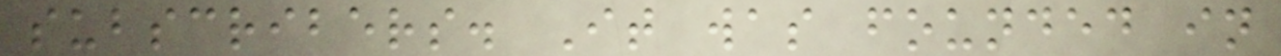subscribers. It was founded in
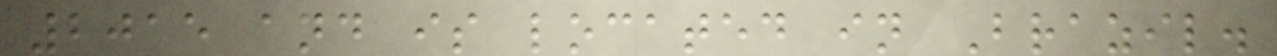2015 and is located in Brazil.
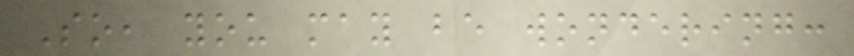So, you may be wondering:
